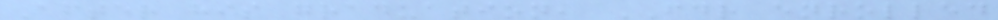After his graduation, FDR enrolled
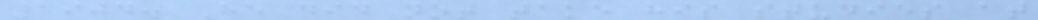1904. He did not take his studies at
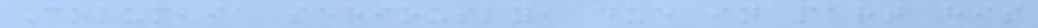Columbia seriously, due in part his
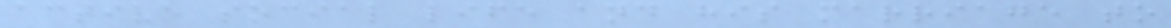active social life and his marriage to
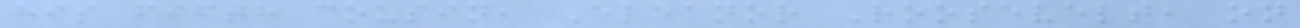his fifth cousin, Eleanor Roosevelt, on
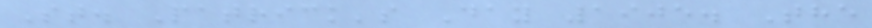St. Patrick's Day 1905. The
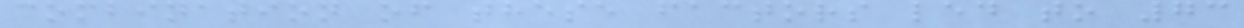combination of these factors led to 73
